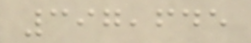397,645
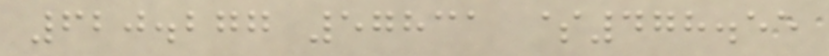620.277 57831 $478.55
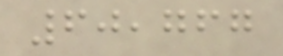60,767
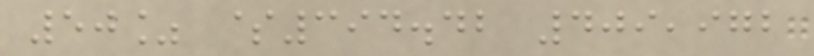50% $394.42 409,972
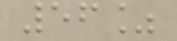56%
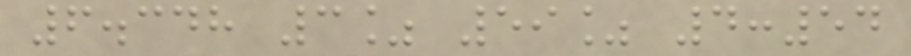6.348 3% 59% 4:54
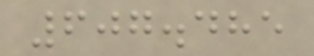607.485
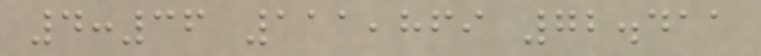4:36 111,869 72.411
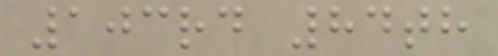103rd 84th
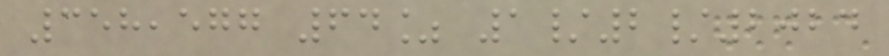358,577 64% 1/2/2024
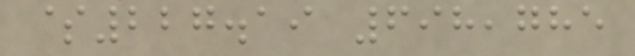$227.19 698,785
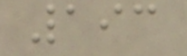193
